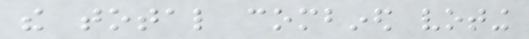the total combined voting
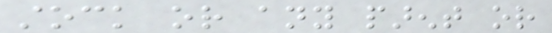stock or any parent or
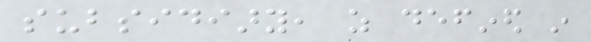subsidiary, as defined in
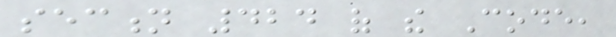section 424 of the Code,
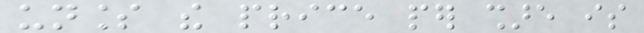unless the price per share is
